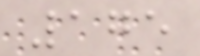175
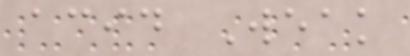acid Weak
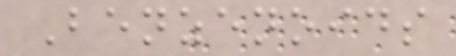Benzenoids
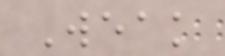Weak
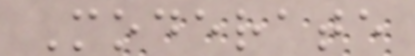Moderate
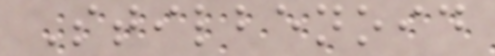Stilbenoid
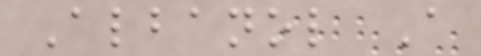Albanol A
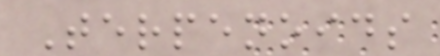Terpenoids
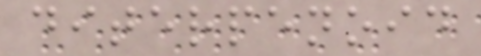diterpenoid
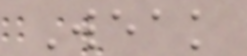Weak
